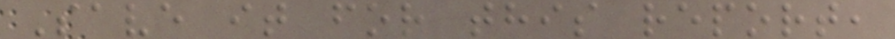Save it for this report,
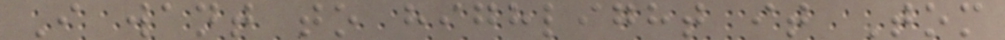I want to highlight it Tom
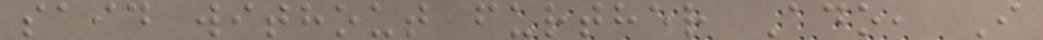said without further Ado, I
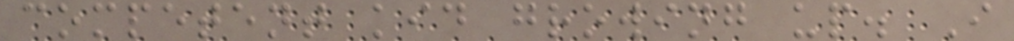competent kid growing up. I
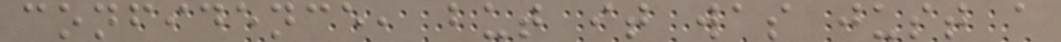confidence, but it was just a
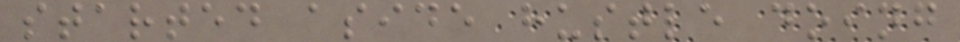started aside hustle doing
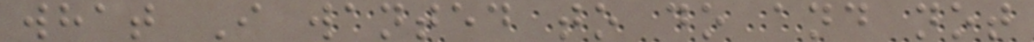what I wanted to do and not
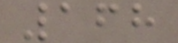168
